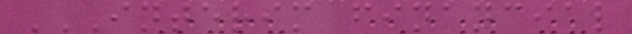INTERIM FINANCIAL
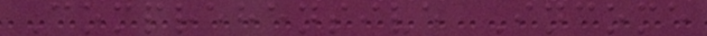Comprehensive Income
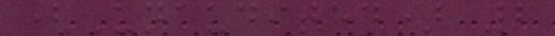(Unaudited) 2
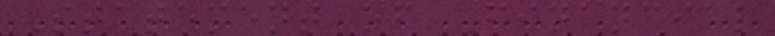Statement of Financial
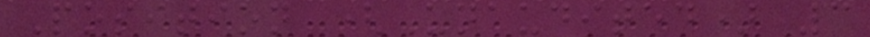Position (Unaudited) 3
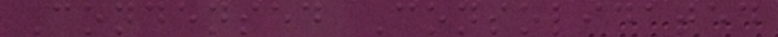Condensed Consolidated
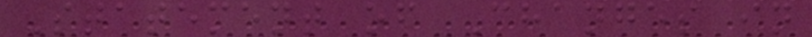Statement of Changes in
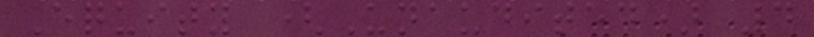Equity (Unaudited) 4
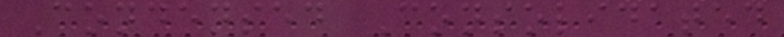Condensed Consolidated
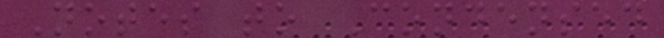Notes to Condensed
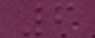6
